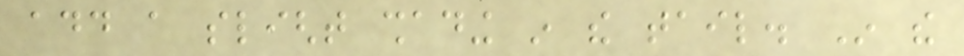add a slight shading in the tail. In the
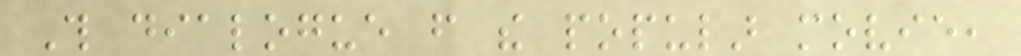This dialogue from the popular movie,
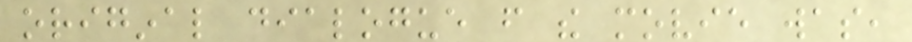original dialogue from the movie was,
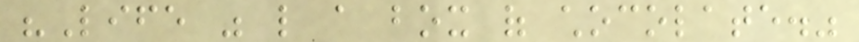"Life was like a box of chocolate."
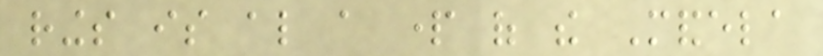rings is also a part of the Mandela
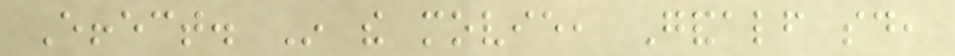Effect. In the movie, Gandalf said,
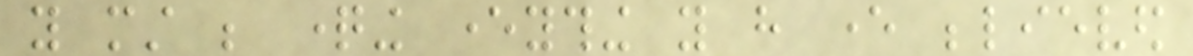you must be questioning everything you have ever believed
